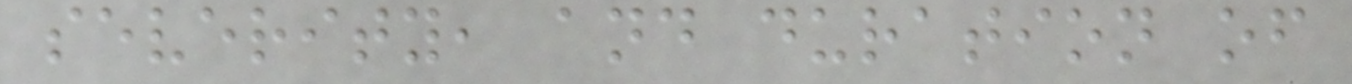severity, and duration of
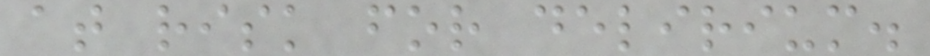at risk for delirium.
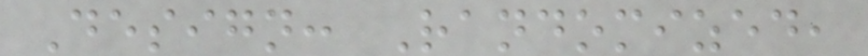Design: Randomized,
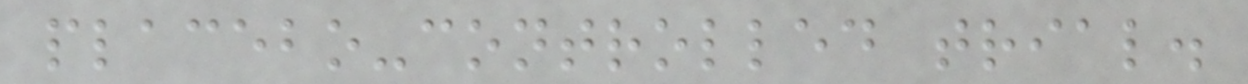placebo-controlled trial.
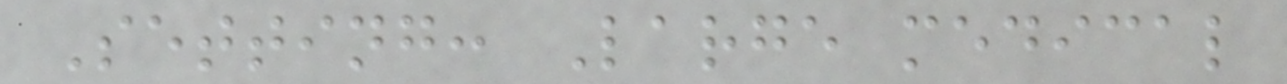Setting: Large medical
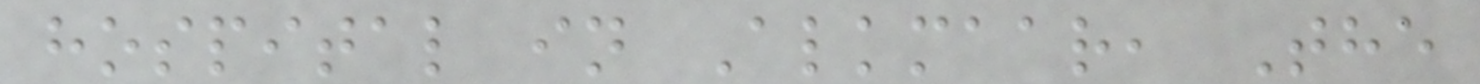hospital in Alkmaar, The
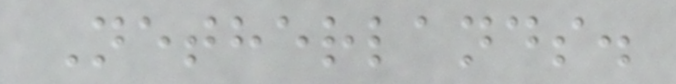Netherlands.
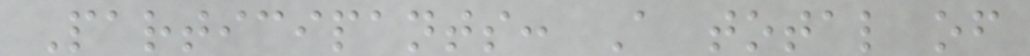Participants: A total of
